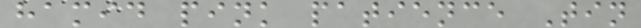hamid pink patience Tin
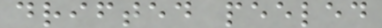drifted peeled
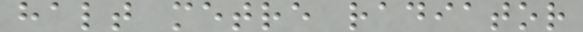halt metre radiator
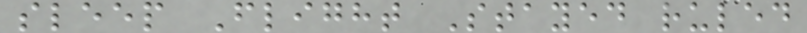sleep Flight Stayed ruled
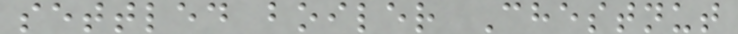settled boiler Chestnut
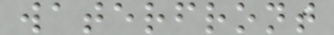waterfront
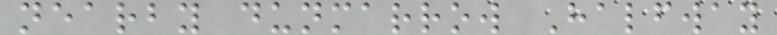nearby dunmarrow Halfway
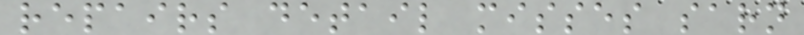repairs detail misses sarn
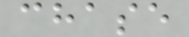chase
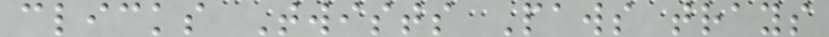clicks Twists Paws trays
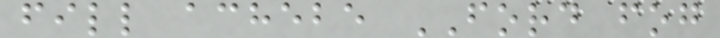fill achebe FORD fog
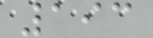193
